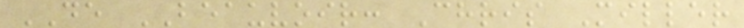DE BEAUVOIR: Chris Miller
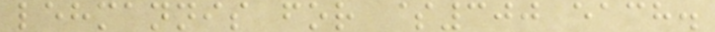lehmannis for $300 each.
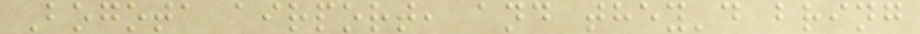Bogota airport, and they'd bring
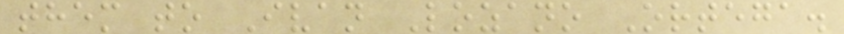them to Ivan Lozano Ortega.
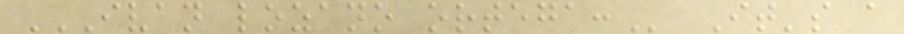IVAN LOZANO ORTEGA: It's a
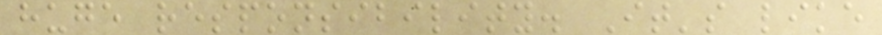huge responsibility. It's like
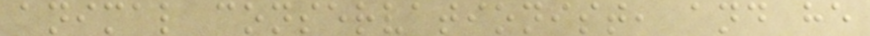animal conservationist, and he
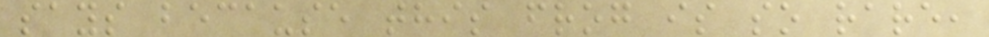says because this frog is so rare,
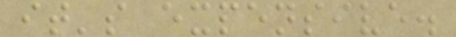it's expensive.
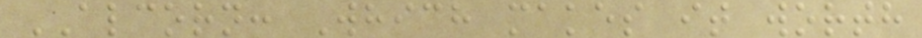ALCORN: Which makes it worth
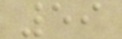59
